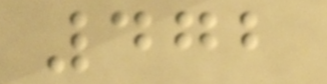472
